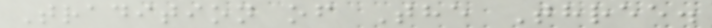Tradition of The Three.
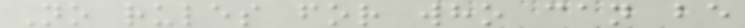No rules for who can be
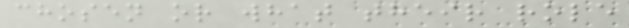chosen or what their role
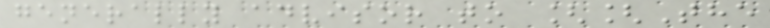generally advisor to [[The
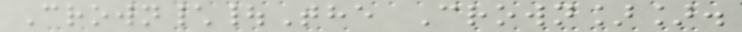Crown\|The Crown]].
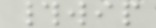#wip
